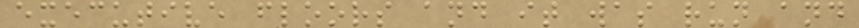executive floors and it was run and
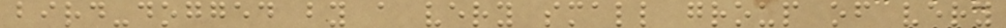bird-dogged by a very small group of very
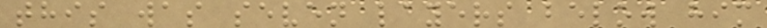this was seven layers below him
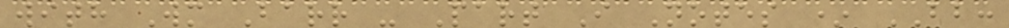with Wm Barr - Part I Notes * BB:
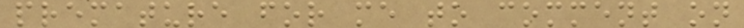premature for me to comment on
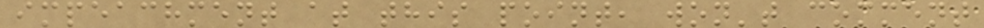impeachment at this point, won't comment
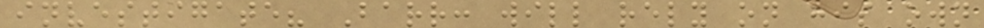investigate? Barr: will rely on his own
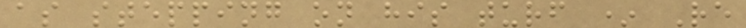as stepping on his turf * Re
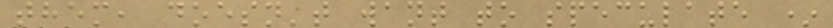them, doesn't want to speculate *
